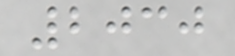2030
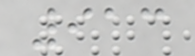913
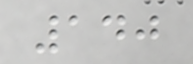140
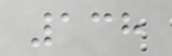138
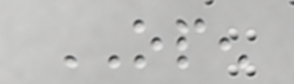OPEN
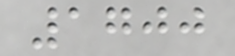1700
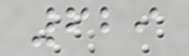629
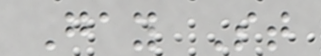Gay St
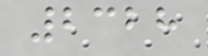2328
